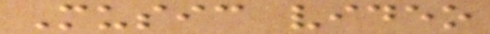Music video
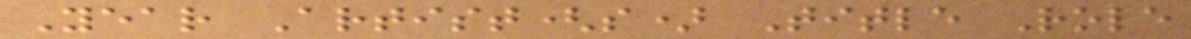Year Artist(s) Title Role
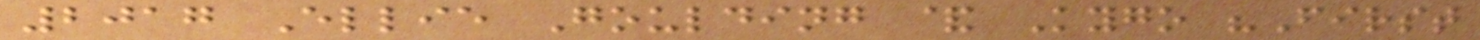2017 Ellie Goulding & Kygo "First
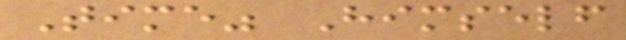Time" Himself
